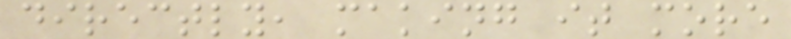directly, making it more
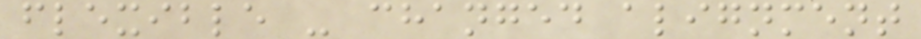flexible - changed alignment
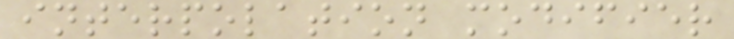interpolation modifier
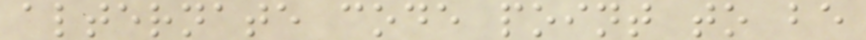alternate code point to be
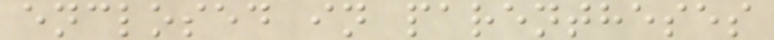enclosed in parentheses
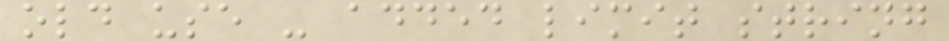old use - added limit string
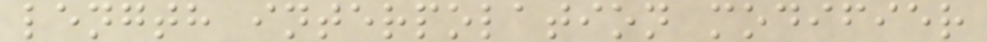length interpolation modifier
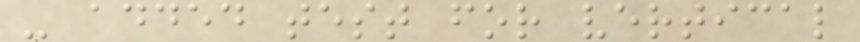- added test for vertical
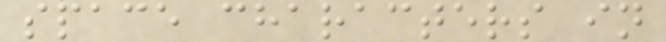space characters in
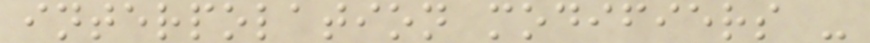interpolation modifiers -
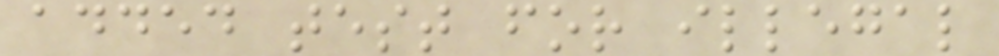added test for illegal
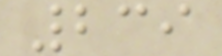239
